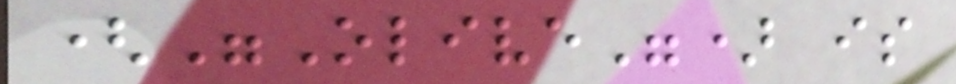("Olive") is
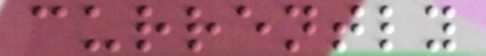currently
